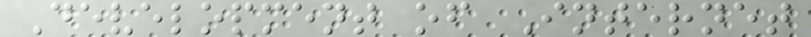Development of Internet
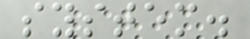system.
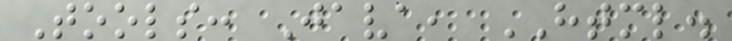Tools: Java, HTML.
